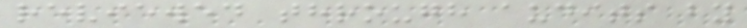reviewed through audits by
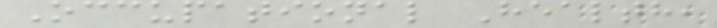Occupational Health,
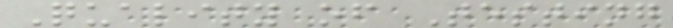Quality of Testing
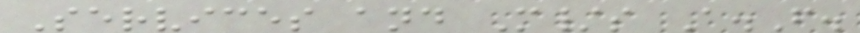Services and M/s A.F.
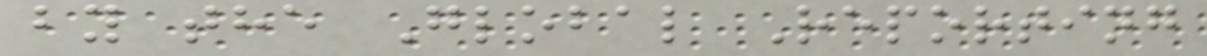by the Global Reporting
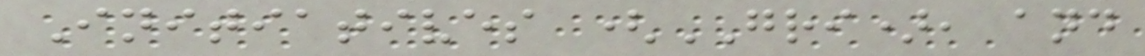Initiatives (GRI), and
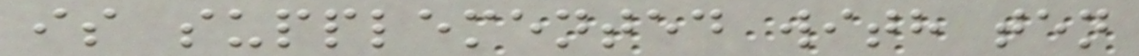is supplemented with ten
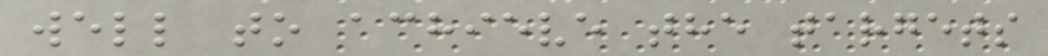well to achieve the targets
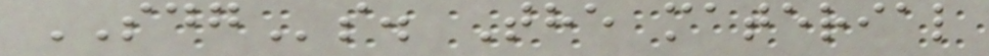SDGs. The material
